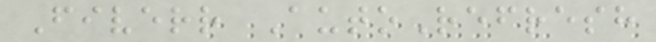Fiverr AutoRefresh
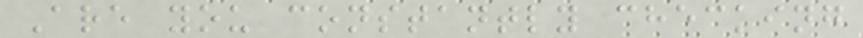Are you constantly checking
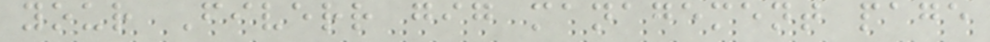your Fiverr gig management page
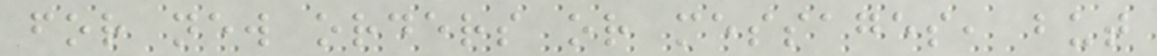for new orders or messages, but
